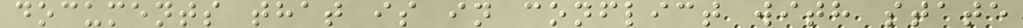documents that is in conflict with state
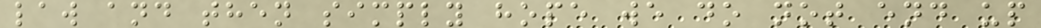law and then simply hope we do not end up
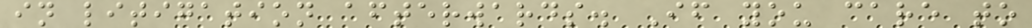in litigation afterwards. If you care to
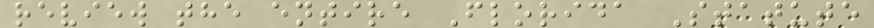review the entire Florida Statute
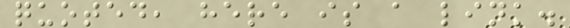quoted, here is a link.
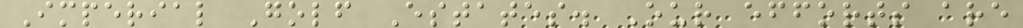Imperial Golf Estates. Our efforts are
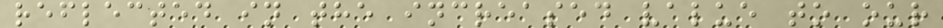reflected in the increased value to our
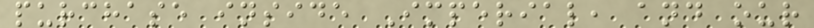purchase inside Imperial, and our
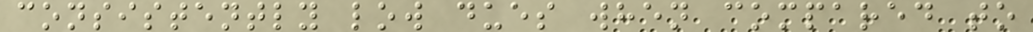consistently low dues when compared to
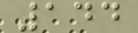144
